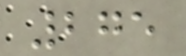275
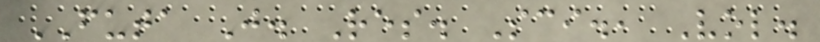FUTA J. Res. Sci., Vol.
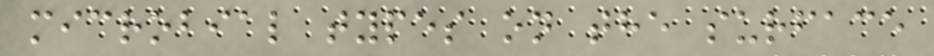microbial types on the surface
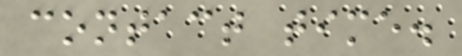contact time.
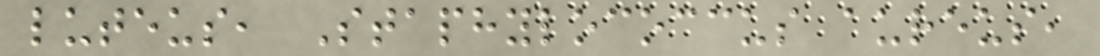luteus, Staphylococcus aureus,
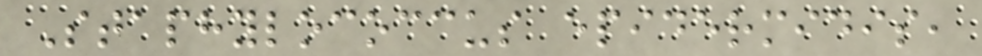Staphylococcus epidermidis,
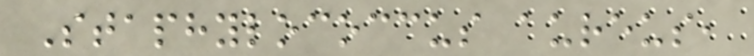Staphylococcus aureus,
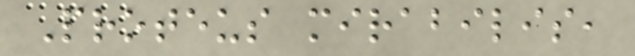Proteus mirabilis,
